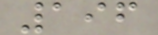196
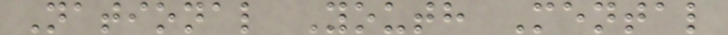National Youth Mental
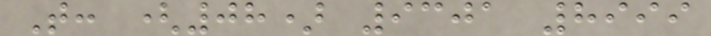T: (08) 9301 8999
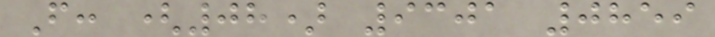F: (08) 9301 0859
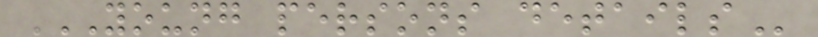YOUNG PERSONS DETAILS
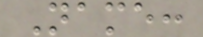Name:
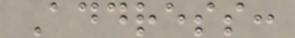Address:
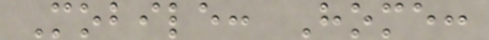Mobile: Home:
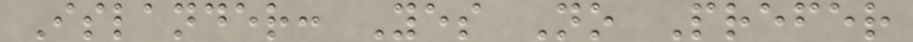Islander: Yes No Prefer
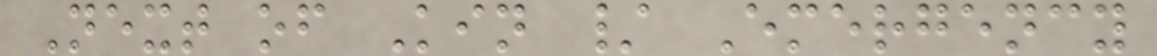Next of Kin / Emergency
